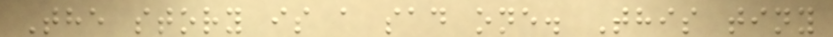The story is a sad one. This tiny
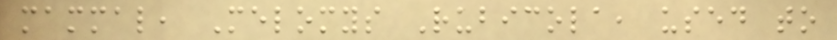mammal, Melomys Rubicola, used to
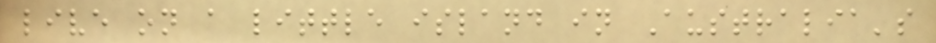live on a little island in Australia's
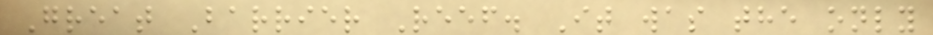Great Barrier Reef. It was the only
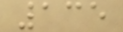135
